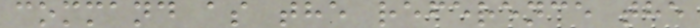command as the reference the
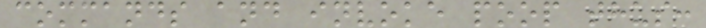commands and invoke poop thus:
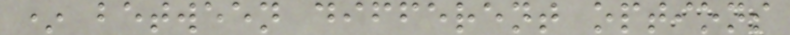* between different options
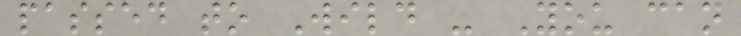passed to Wild - You can
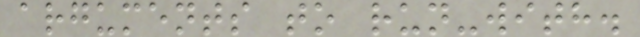arguments to run-with.
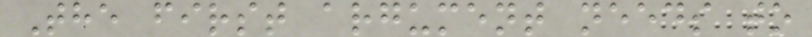The first argument needs to
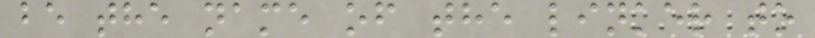be the name of the linker to
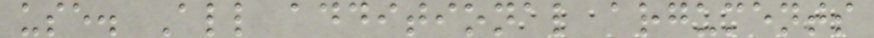use. All additional arguments
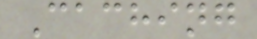Caching
